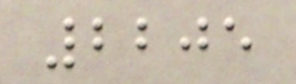2205
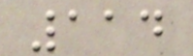114
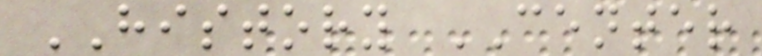HISTORY CENTER
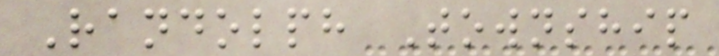Randolph Township
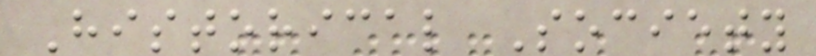Historical Society
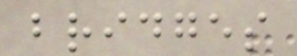bridges
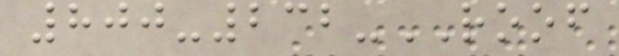800-232-ROOF
